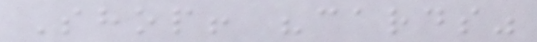Shop! "cards"
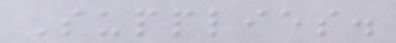Supplies.
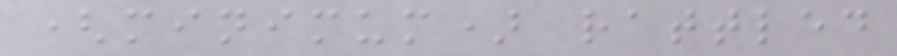(minimum) rattled
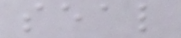seal
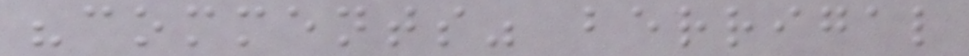"comments" berrigal
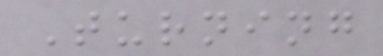Turning
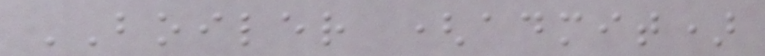BOILER (admit)
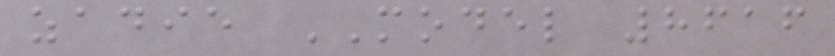zadie MODEL 8616
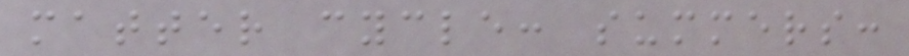matter cycle: summers:
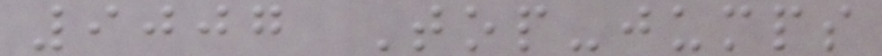9007 Top-jumps
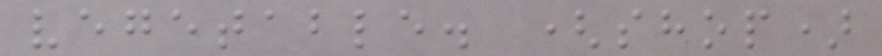vegetable. (shop)
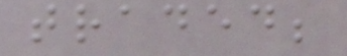traded;
